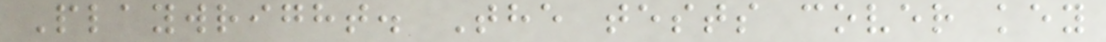Playwright. The tests cover key
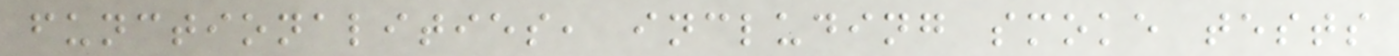functionalities, including smoke tests
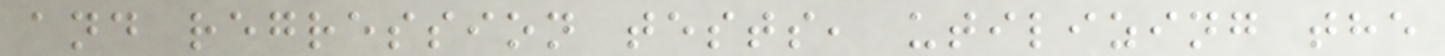and regression tests, utilizing the
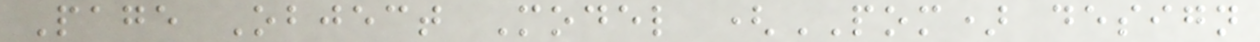Page Object Model (POM) design
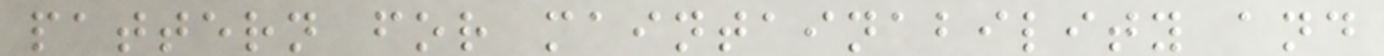pattern for maintainability and
